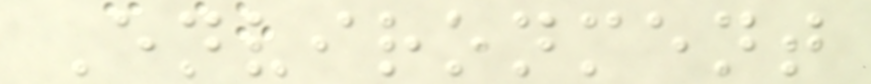Environment
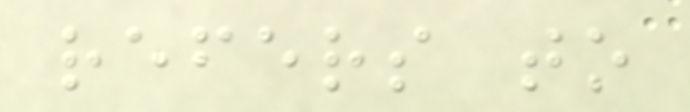refers to
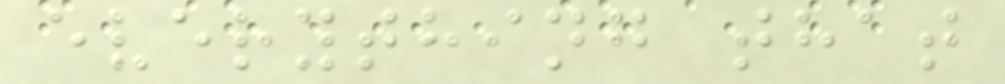everything that
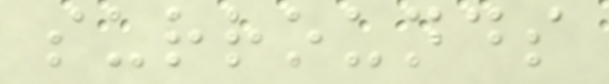surrounds
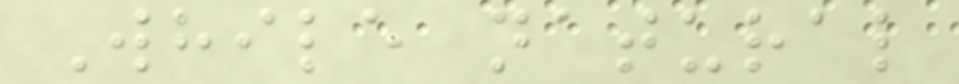While natural
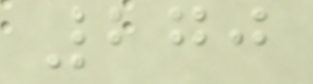270
